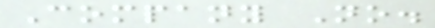Company No.
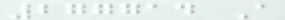277714 A
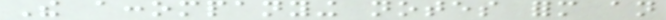The accompanying notes form an
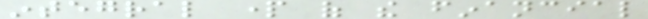integral part of the financial
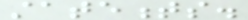statements.
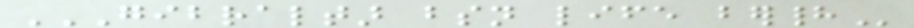GIBRALTAR BSN LIFE BERHAD
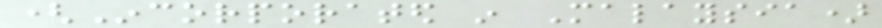(Incorporated in Malaysia)
